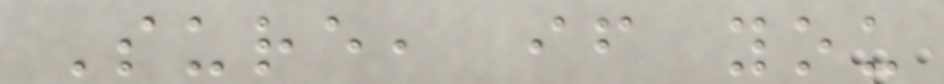Sure, if you
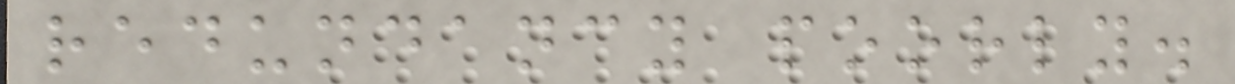redundancy poorly.
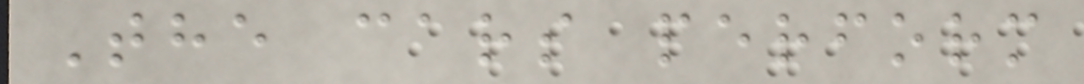The cars perform
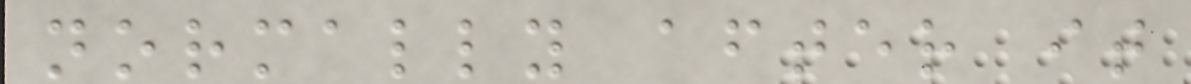normally after it
